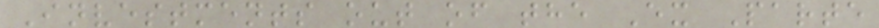Investments out of the Ex Parte
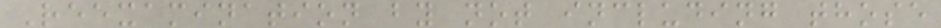Reexamination by not including those
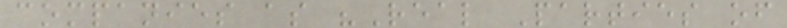companies as "Real Parties of
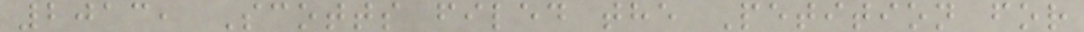2013, Scotts filed the Petition for
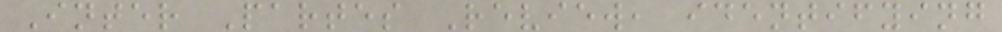Inter Partes Review, identifying
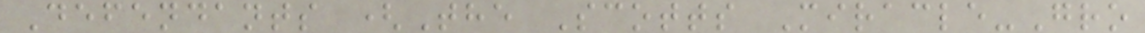Defendants (The Scotts Miracle-Gro
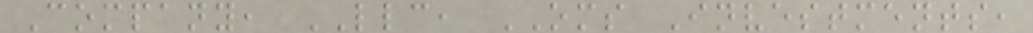Company, LLC, OMS Investments,
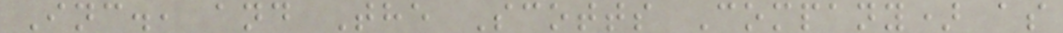Inc., and The Scotts Company) as
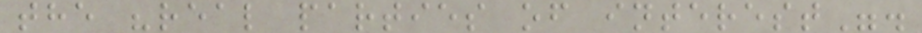the "real parties of interest".
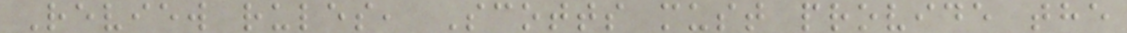Review rules, Scotts must provide the
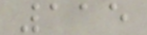115
